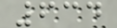634
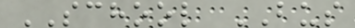SCHOOL BUS
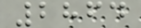2864
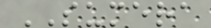SUMERA
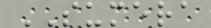SUMERA
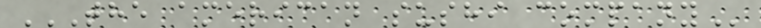THE AMERICAN SUSHI COMPANY
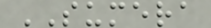SUMERA
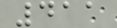411
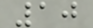10
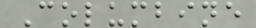Columbine
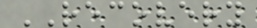RECOVERY
